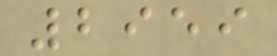2959
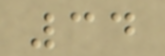34
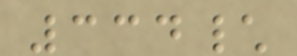334\
